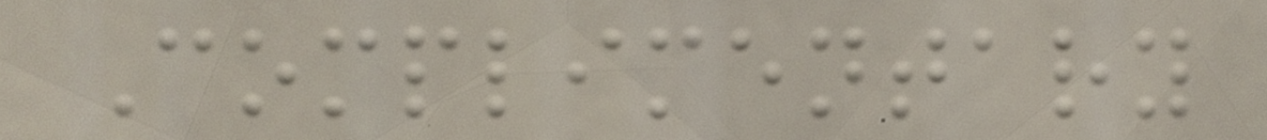Complimentary
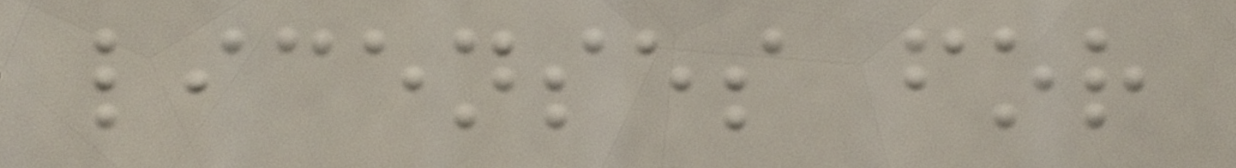licenses for
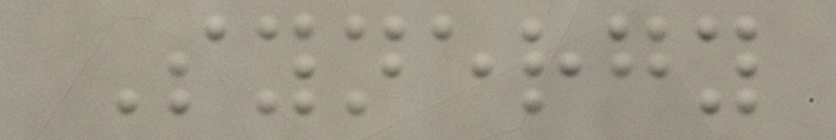Synergy
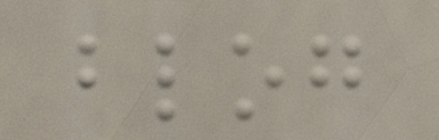blog
